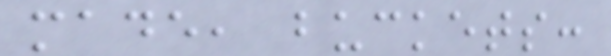made, buckets:
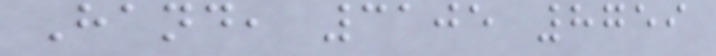Hand, 3105 8759
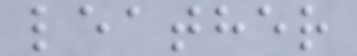leather
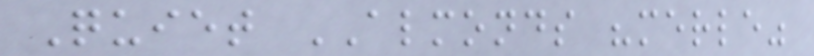Quiet ALMONDS "merle"
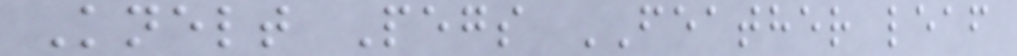Knelt Pegs FEATHER leaf
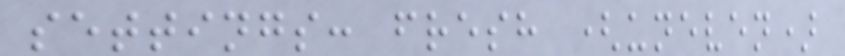settings: fresh (uneven)
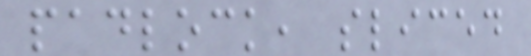padlock, sliced
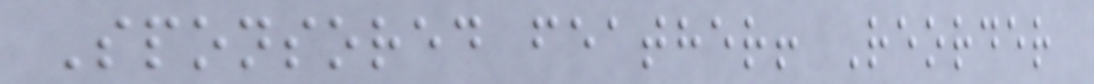Sponsored feather! Reorder
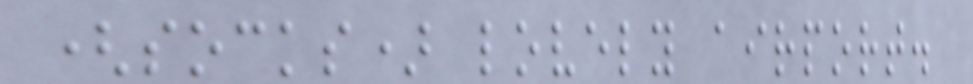(socks) lovely airport.
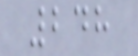248
